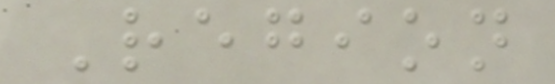Region
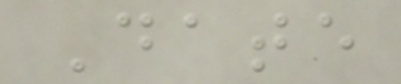Date
